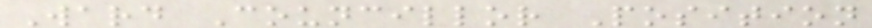Ward Councillor Position
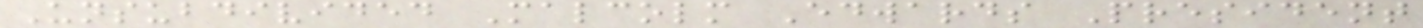Unsubdivided Malcolm Edwards President
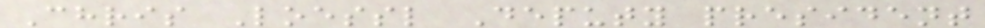Chris Loessl Deputy president
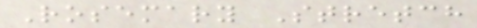Rosemary Stretch
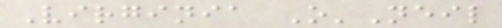Virginia O'Neil
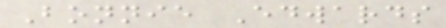Bonnie Edwards
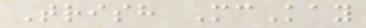Trish McKay
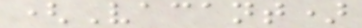(Vacant)
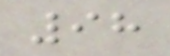98
